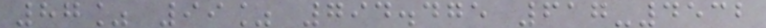87% 99% 794.475 617-4532
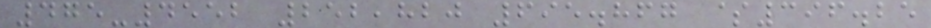475-4552 252,820 695.867 $396.25
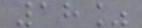18%
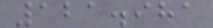121.981
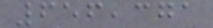656,371
